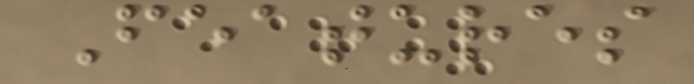Features
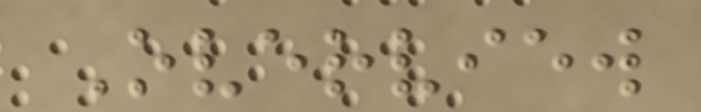Overview
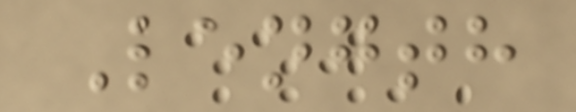Length
